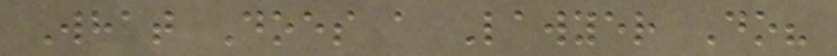What Does a Lawyer Do?
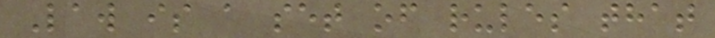Law is a set of rules that
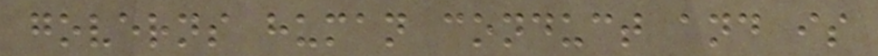governs human conduct and is
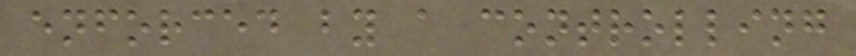enforced by a controlling
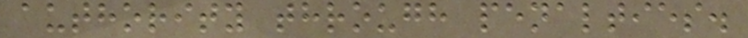authority through penalties.
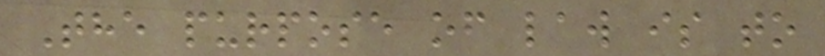The purpose of law is to
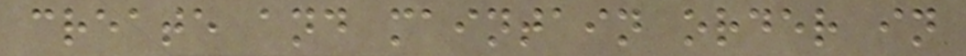create and maintain order in
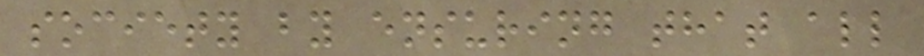society by ensuring that all
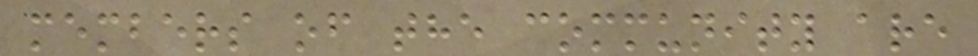members of the community are
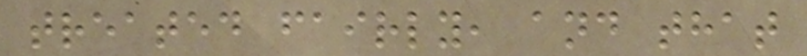treated fairly, and that
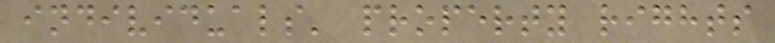individuals' property rights
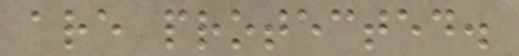are protected.
